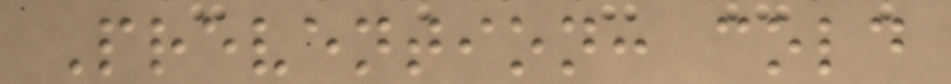Prevention: cold
